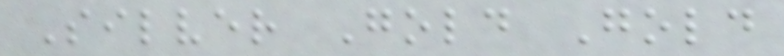Silver Gold Gold
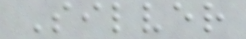Silver
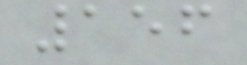156
